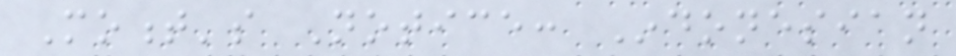Moment's Notice: Indonesian
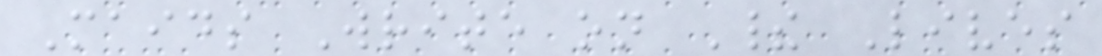Maids Write on Their Lives
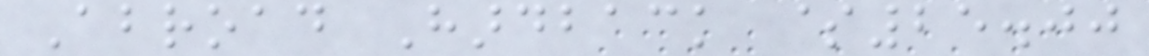Abroad Hardback $25.00
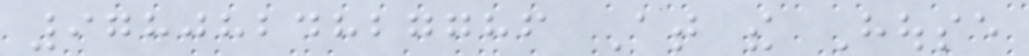9780824827786 At the House
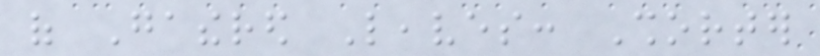of Gathered Leaves: Shorter
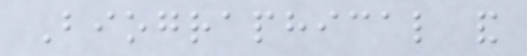Biographical and
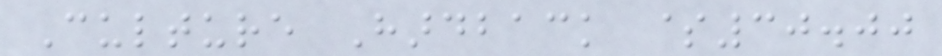Culture Hardback $30.00
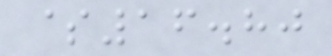$16.80
